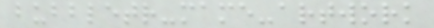bubbletr-mame-artwork
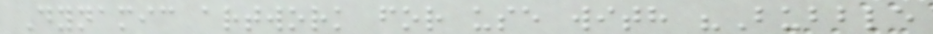Dynamic artwork for use with "Bubble
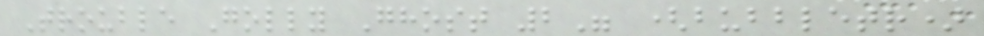Trouble Golly Ghost 2" (bubbletr)
